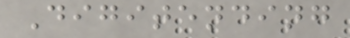Digitending
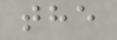the
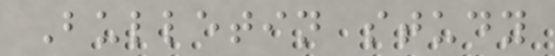Bulletin study
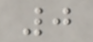0
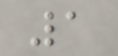1
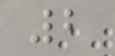2
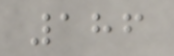186
